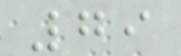79
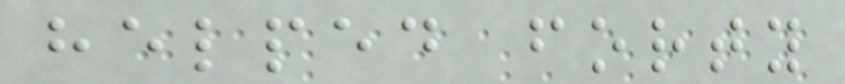helped forty
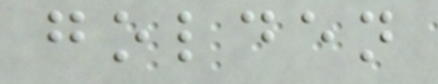golden
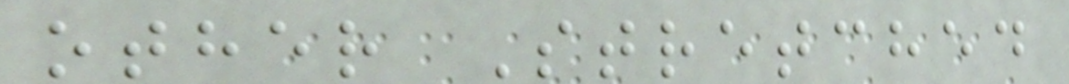other Stretched
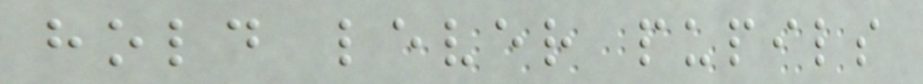hold lever pupils
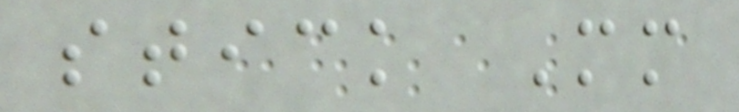stick Mm
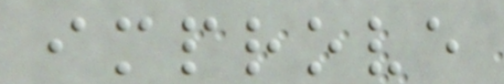improve
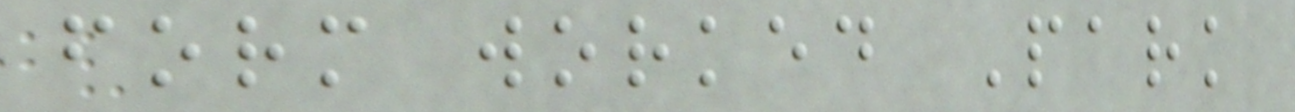form worked Park
